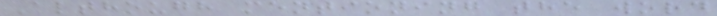Although mentioning the word
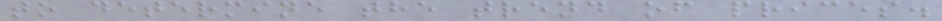to determine the trend of prices.
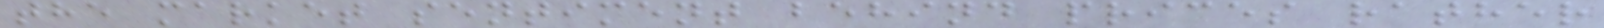the market sentiment behind prices rather
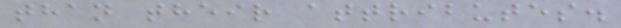than their attributes.
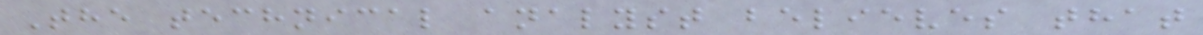The technical analyst believes that
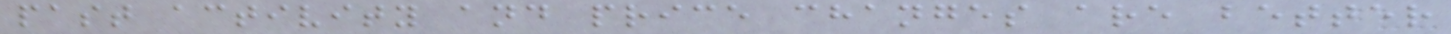past activity and price changes are better
